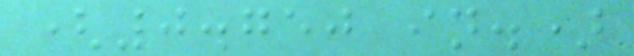(0.750 in.)
